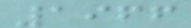1966
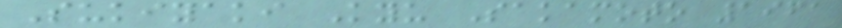Sukiyaki Kyu Sakamoto 1961
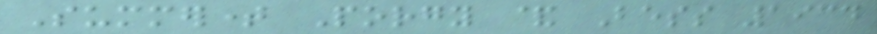Summertime Porgy & Bess 1934
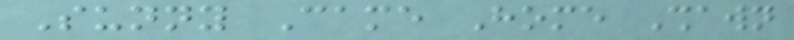Sunny Came Home Shawn
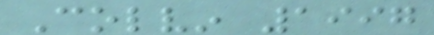Colvin 1997
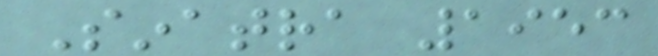Sinatra 1953
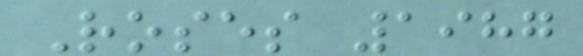Roses 1987
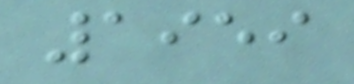1959
